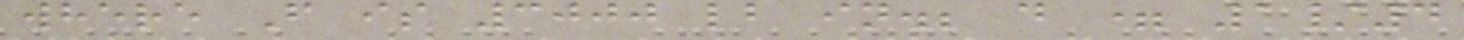where F is 3000 lb in.; d = 1/4
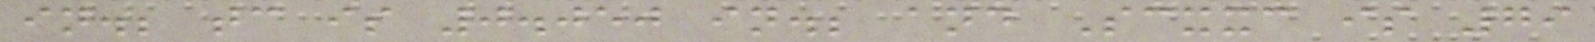in.; tc is 0.050 in.; and Scxxc is 79
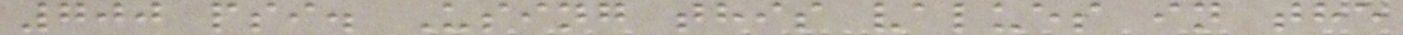700 psi. Using this values in the
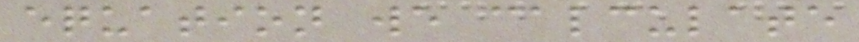equation we calculate
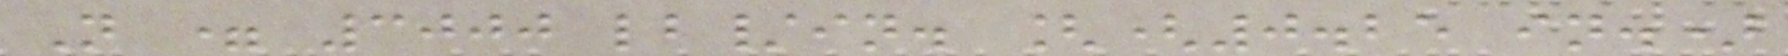N = 3000 lb/in. [(0.25 in.)
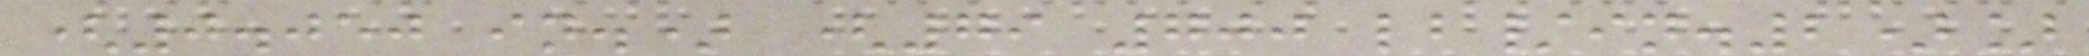(0.050 in.) (79 700 lb/in.2)]
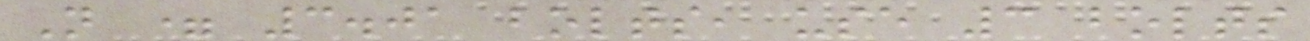N = 3.01 bolts, use 3 bolts
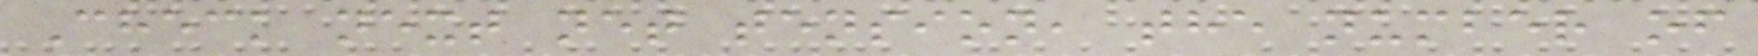Check next net tension, the number of
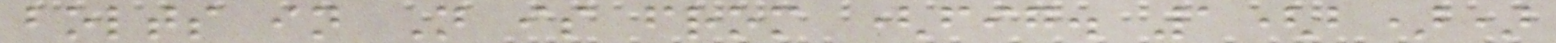bolts in N is from (fig. 1(b))
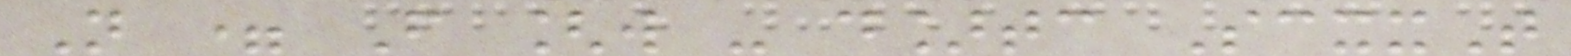N = F [w - d]tc ScxxT
